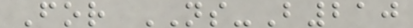For NS-B210
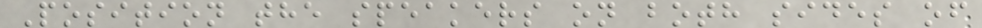Position the speakers on both sides of
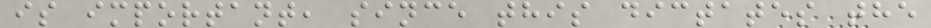is important, since this dictates the
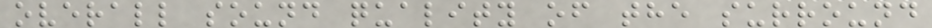overall sound quality of the surround
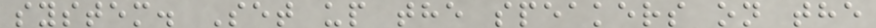system. Set up the speakers on the
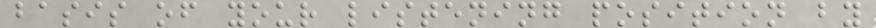basis of your listening position by
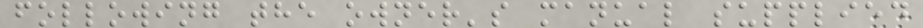following the owner's manual supplied
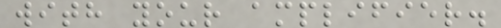with your amplifier.
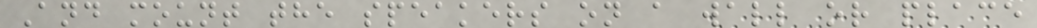And mount the speakers on a wall or place
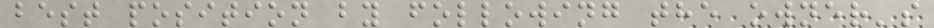best position by following the owner's
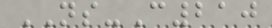NS-C210
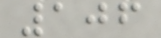106
